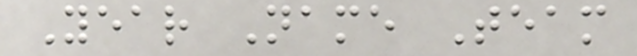Year Name Team
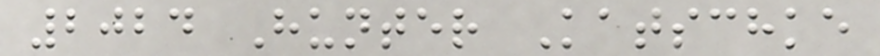2024 Hunter Katschke
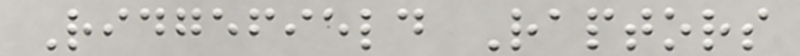Ridgefield Raptors
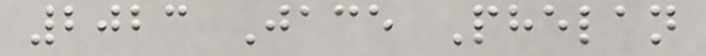2023 Jace Phelan
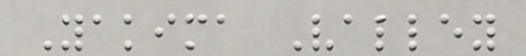Yakima Valley
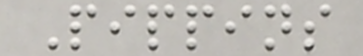Pippins
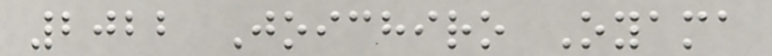2022 Joichiro Oyama
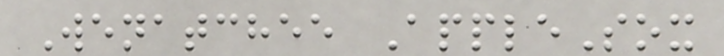Wenatchee AppleSox
